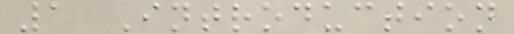1 Introduction
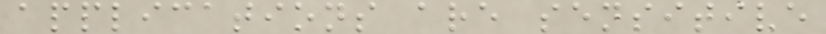applications are sensitive
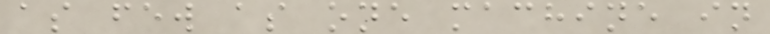as few as one machine in
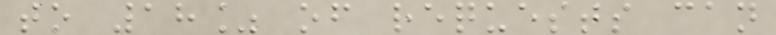to 18% of requests can
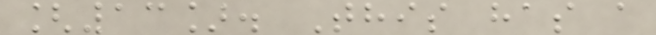[13]. This has a
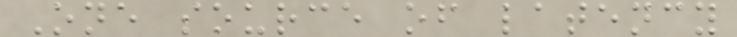One source of latency
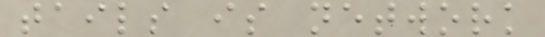tails is network
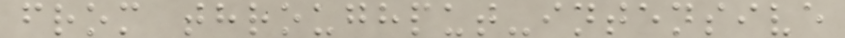from throughput-intensive
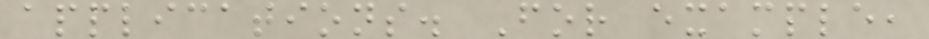applications. For example,
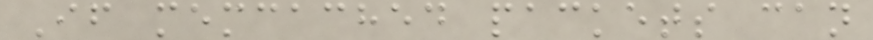If memcached packets can
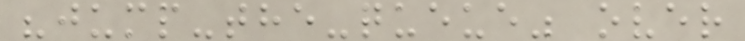"jump-the-queue" over
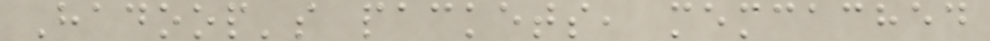Hadoop's packets, memcached
